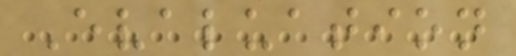Evaluation
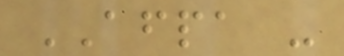AFPA -
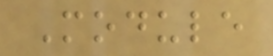Module
